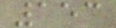153
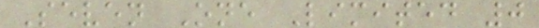Seven One Limited 0
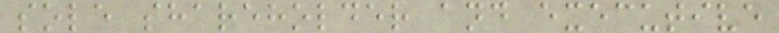sole shareholder and executive
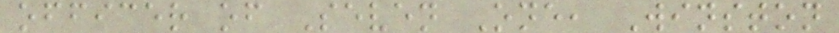officer of Seven One, Winston
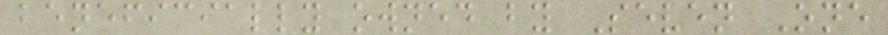beneficially owned by Seven One
